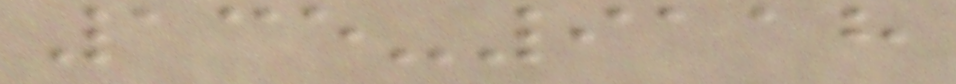135-9118
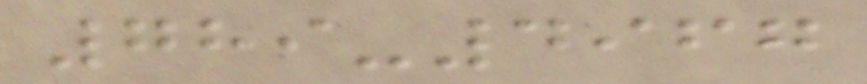789-4967
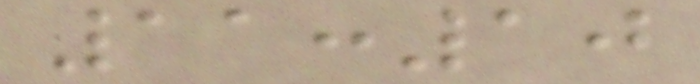11:10
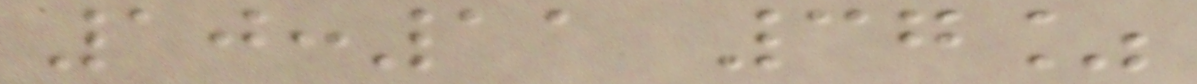10:11 37%
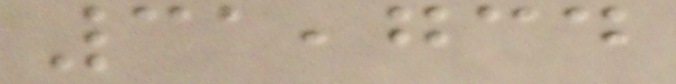31,734
